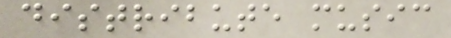distribute music
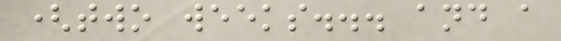(two weeks... and a
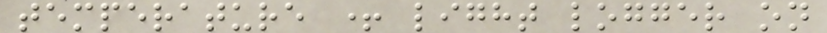temperature + light logger on
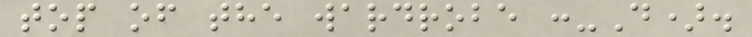top of the wardrobe :-D).
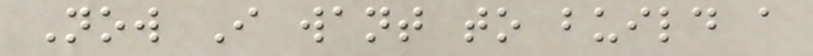Now I want to build a
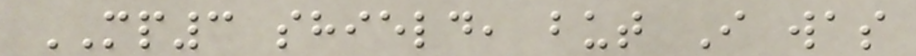MP3 shield, but I was
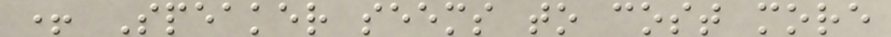+ Speaker seems to cost more
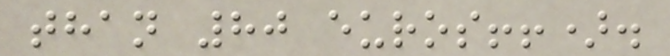than 80 euros!!).
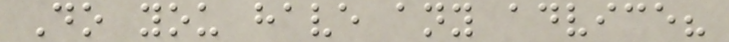Do you have any advice?
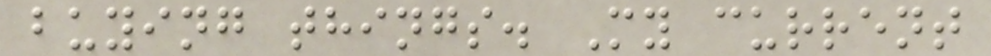buying things. My current
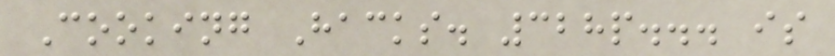Cooking Hacks. 328p... is
